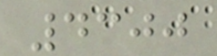4300
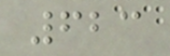623
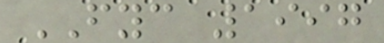FYC 1997
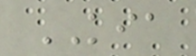KIA
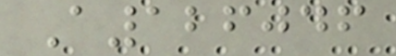A126046
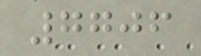7706
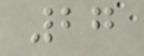27
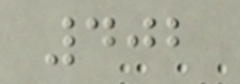402
